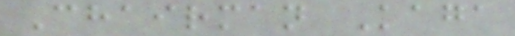Chairman Kaga
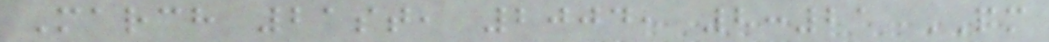March 21st, 2004, 2:21 PM
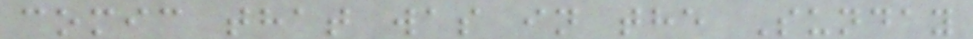comic that was in the Sunday
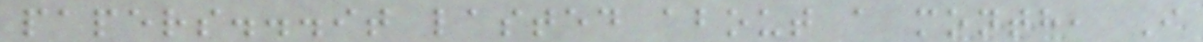papers...it lasted about a month, I
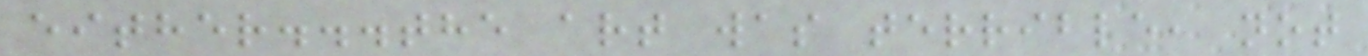either...the art was terrible, not
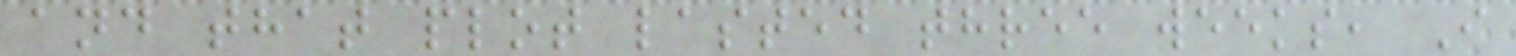and that plot lasted three weeks, I
